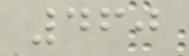460
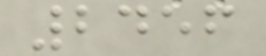2456
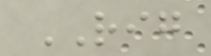RIG
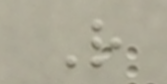R
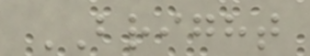BRIGHT
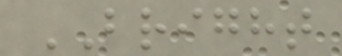BRIGHT
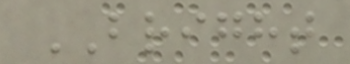BRIGHT
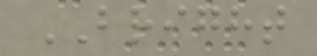BRIGHT
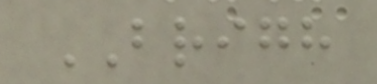BRIGH
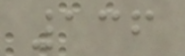136
